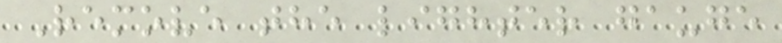Remove the lighter gauge
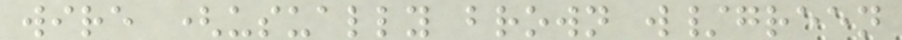wire (usually brown w/green
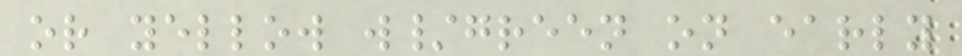or yellow w/green on early
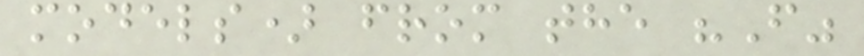models) from the "F"
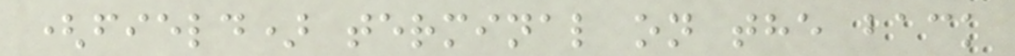(field) terminal on the back
